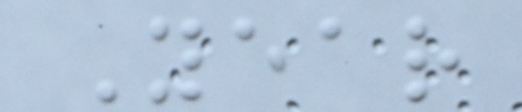Year
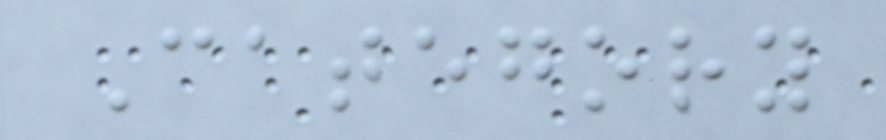Category
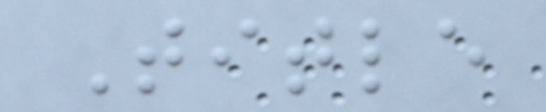Title
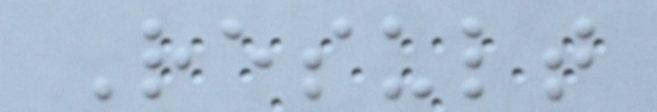Result
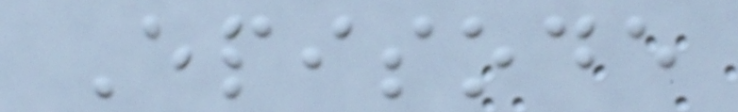Episode
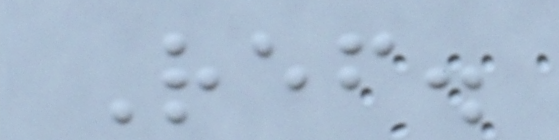Ref.
